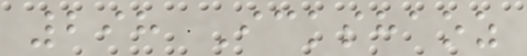298 Ickshaoz
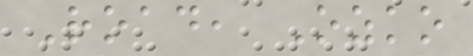Road, Ozko
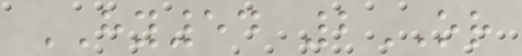HY54 2OR
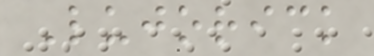Lujorick
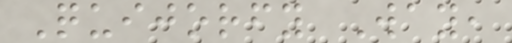Quijorfy Way,
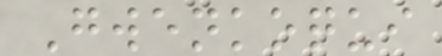Gwenkoqui
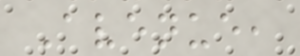Avenue,
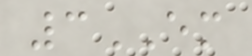3EM
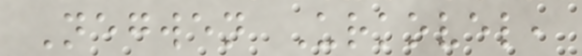Negwen Urkovel,
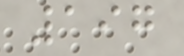197
